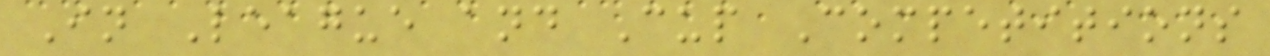In League and Cup Competitions
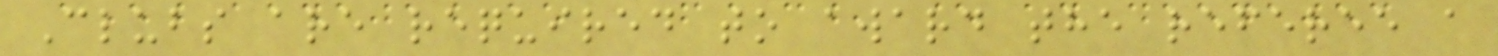Clubs are required to award the referee a
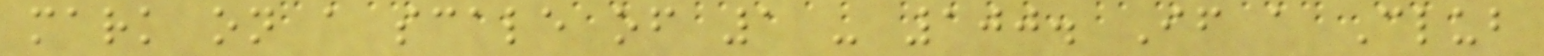mark on a scale of 1 - 100. If a Club
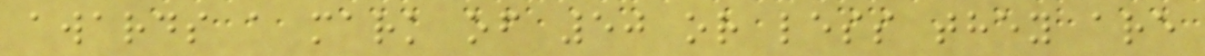awards a mark of 50 or less they are
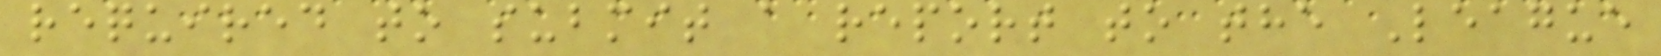required to submit a report to the League
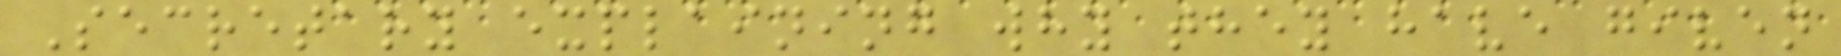Secretary explaining why they have given
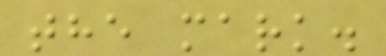the mark.
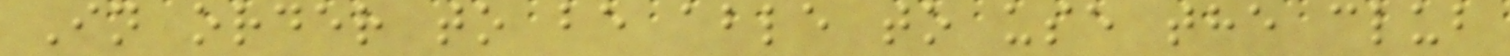In order to be able to use the club
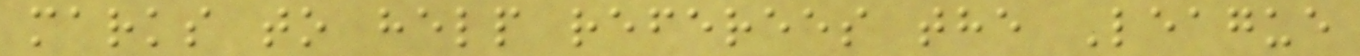marks to help referees the League
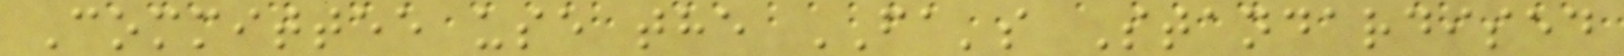Committee use the FA's Standardised
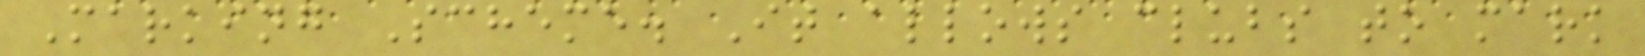Marking Scheme. It allows clubs to mark
